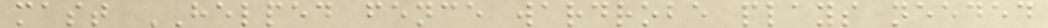mast HELPED fence wardrobe plays needed
